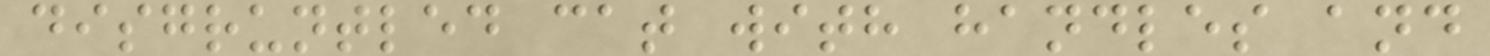disgruntled cat with handles and
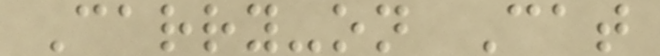Carry-on Cat
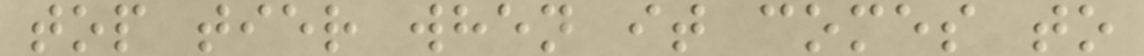top tier when it comes to
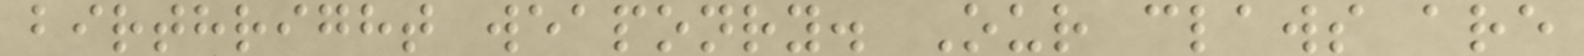birthright weaponry. Our claws are
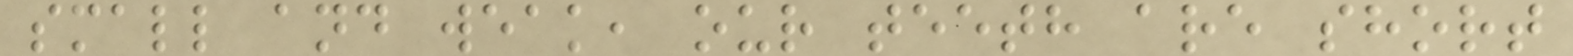small and weak, our teeth are short
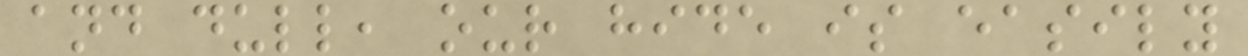and dull, our hide is easily
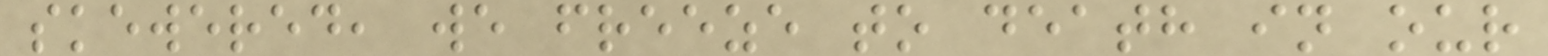skewered, we freeze to death in our
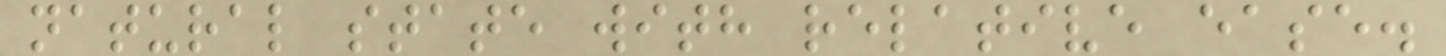natural state with relative ease.
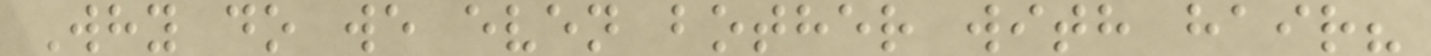Why do we even bother with hair?
